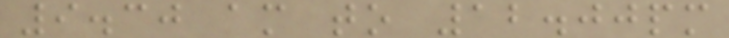9.30 am to 12.00pm
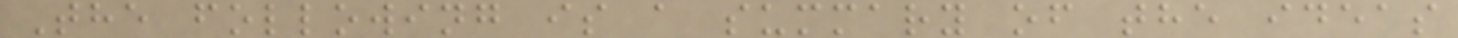The following is a summary of the ideas
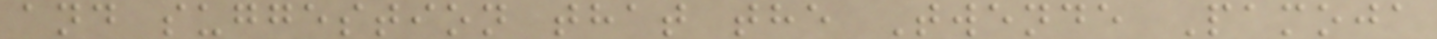and suggestion that the Twende Pamoja
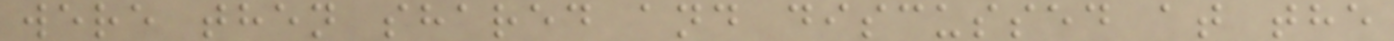were then shared and discussed at the
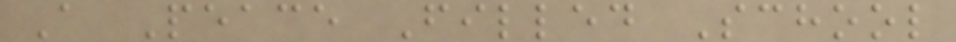A Peace Filled School
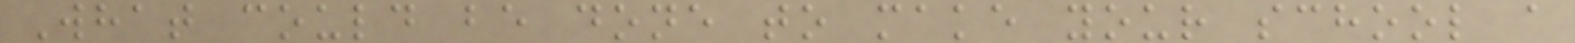What could be done to make your school a
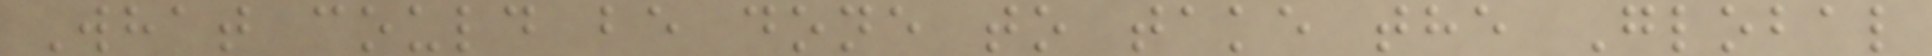What could be done to take the Global
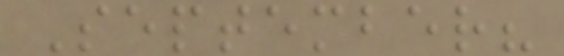September?
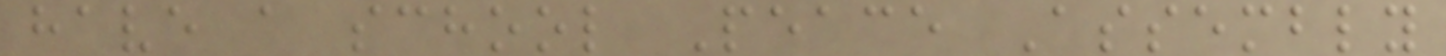have a school Peace Assembly
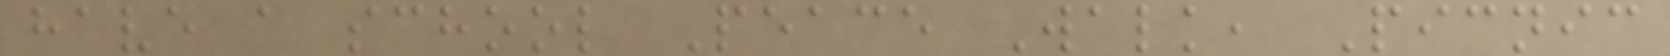have a school Peace Walk, Picnic
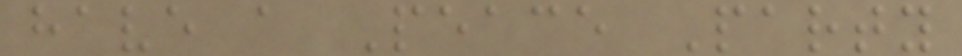have a Peace Party
